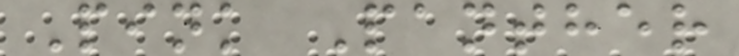Pink Panther
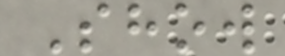Show
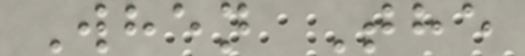When The
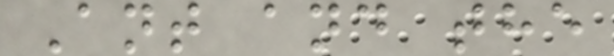Ant and the
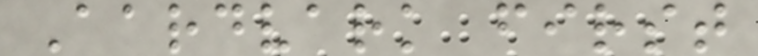Aardvark first
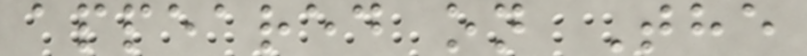appeared on The
